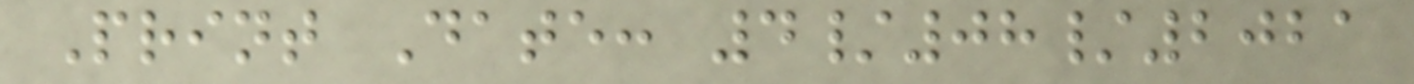Print Date: 4/08/2021
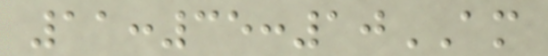11:35:10AM
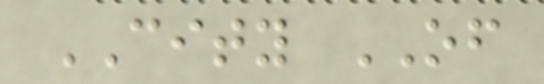CITY OF
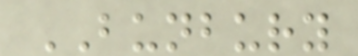BUNBURY
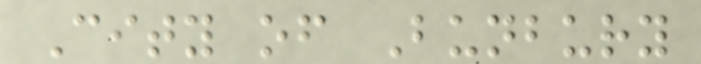City of Bunbury
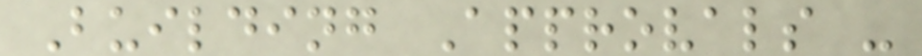Building Approvals -
